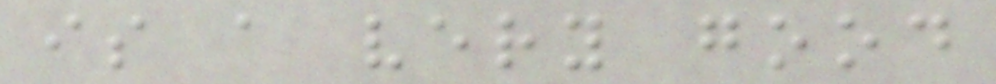is a very good
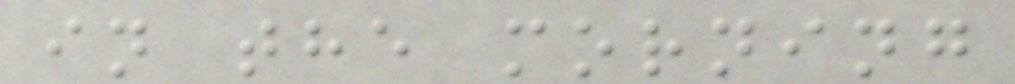in the morning
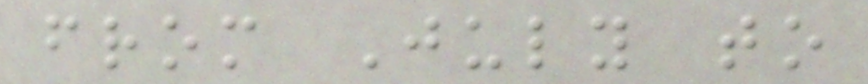from July to
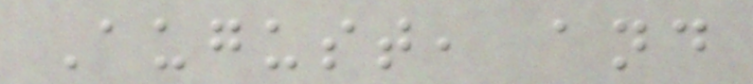August, and
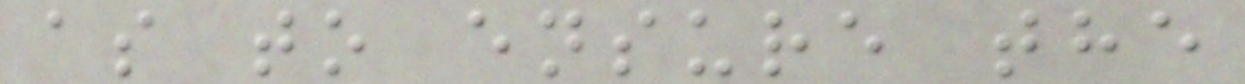as to ensure the
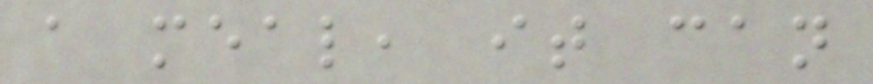a meal, it can
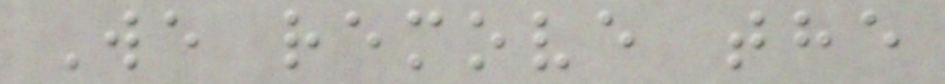We remove the
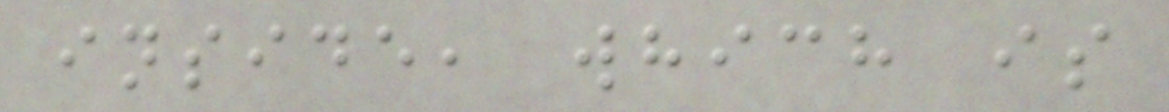inside, which is
